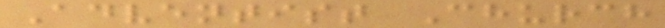Adventist Church
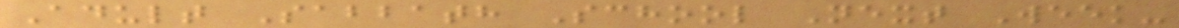Adult Sabbath School Next Week-
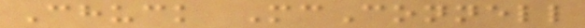Chuck McConnell
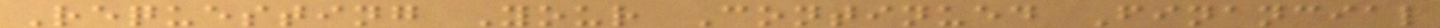Requesting Your Continued Financial
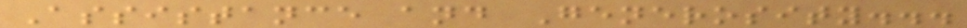Assistance and Generosity...
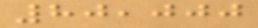80,000
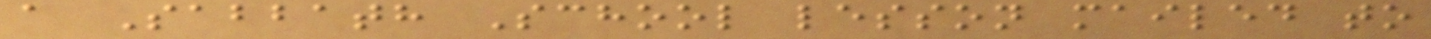a Sabbath School lesson mailed to
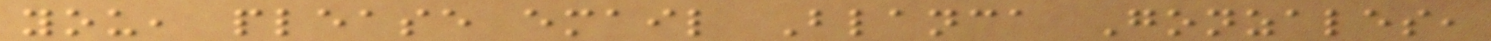you, please email Blanca Gonzales,
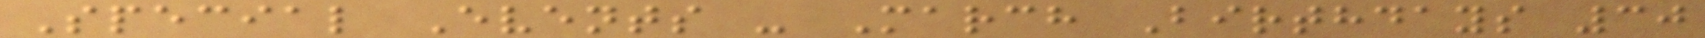Special Events - March Birthdays 30
